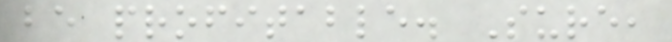be profitable. Sure,
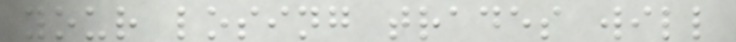your losing trades will
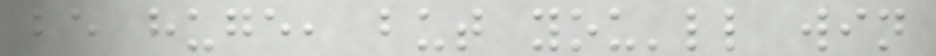be huge, but you'll win
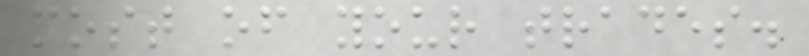most of your trades.
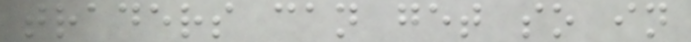traders can get so in
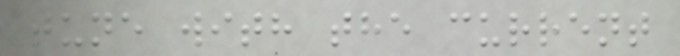tune with the current
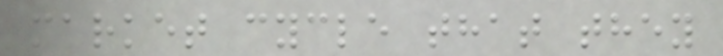market cycle that they
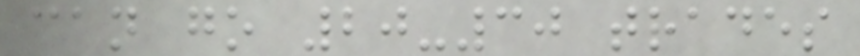can go 20-30 trades
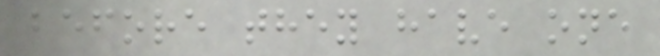before they have one
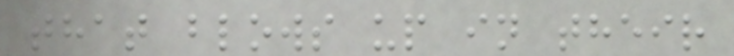that blows up in their
